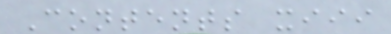Contents xiii
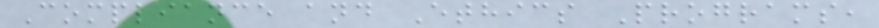Compliance and Ethics Programs,
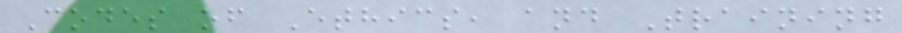Codes of Ethics, and Training
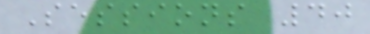Sessions 40
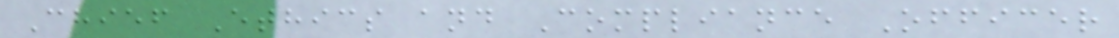Chief Ethics and Compliance Officer
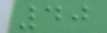40
